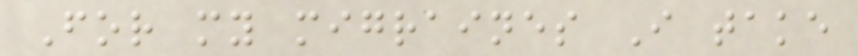For my migraines I take
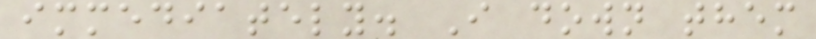immediately. I down them
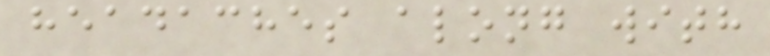headaches along with
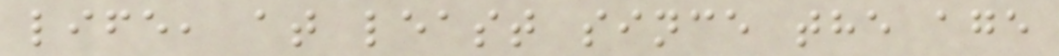life, at least since the age
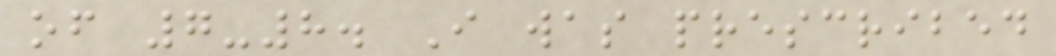of 7-8. I was prescribed
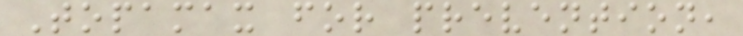Topamax for prevention,
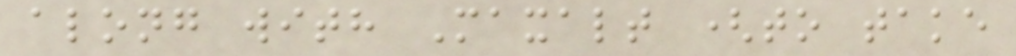along with Maxalt (to take
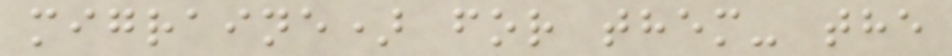migraine) for them- the
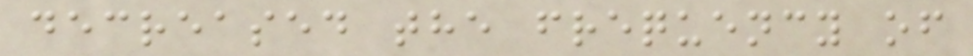decreased the frequency of
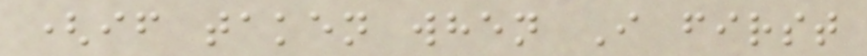(if taken when I first
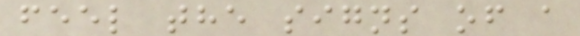feel the signs of a
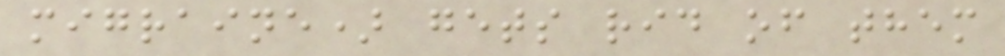migraine) gets rid of them
